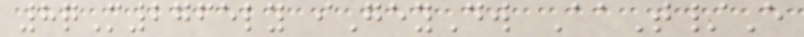8qM2765ly iGeyDw AaT/E
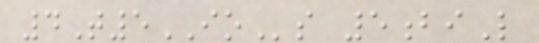4T5IOs 5biL
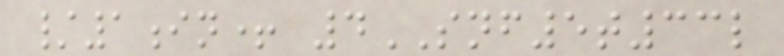/1in+ 4SNF5t33l
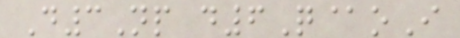D3Np d6Q@oI
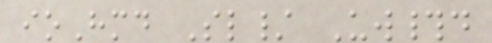ioHmd Sl/ Uw#d
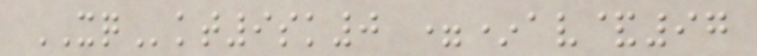XQkt9sk0 =*av&97
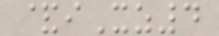&iXz4
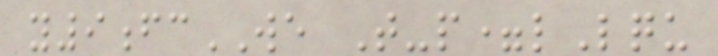y9fcWE T-p=lLqu
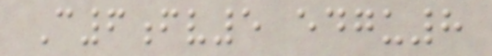C6fv5 edgu8
